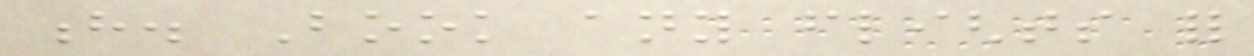h. Book any flights for
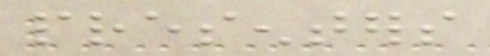presenters
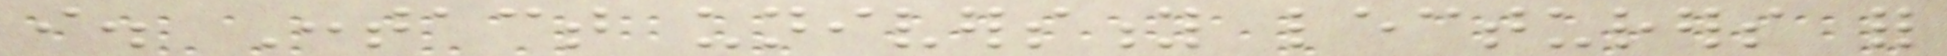i. Contact university lecturers for
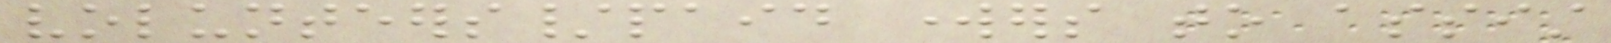volunteers/paid workers to assist
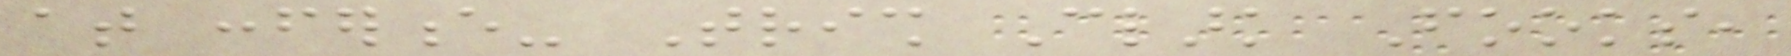at conference- Trish Clark Fooks,
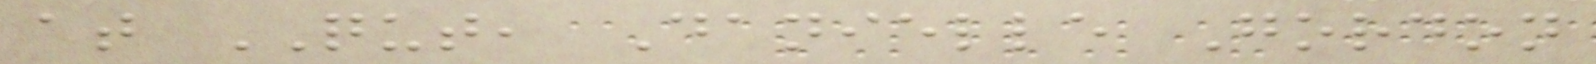at QUT, Danielle Gordon
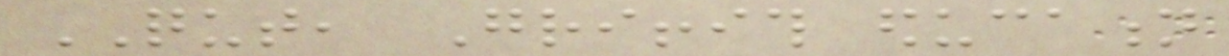QUT, Griffith education
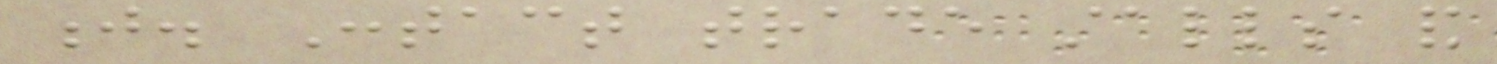j. Contact trade stalls and
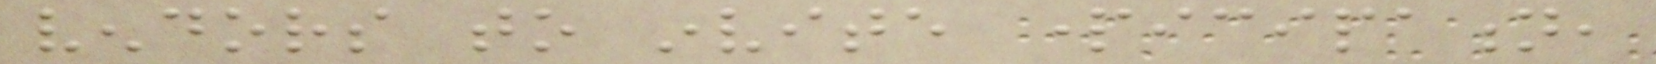vendors to invite participation,
